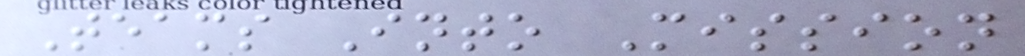Teams Into Mission
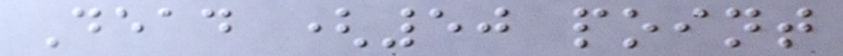Dead (50 point
